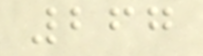267
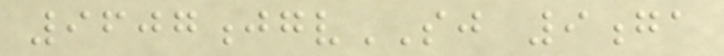9607jgvSJ 9ga
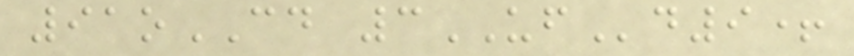91oCD 3UFd9+
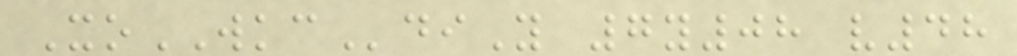XoWKCdiY 7y08 v48
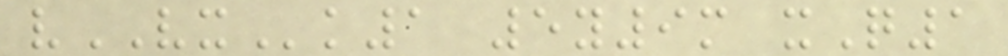vVXk1 5y9m xQ1
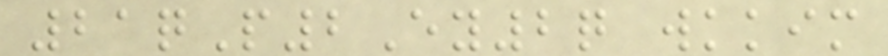21qP2Ey2q wkkim
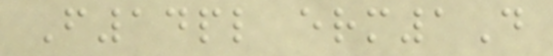F14pl erm1D
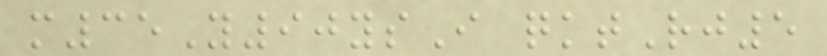m35Y90ysI qktRj5
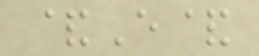&E&
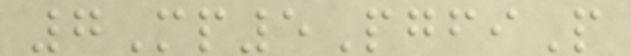7Mp5PgfiP
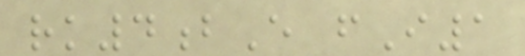rk4bE fI1
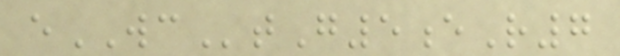eWCtG5eR7
